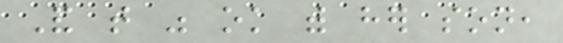And that was ok with her son,
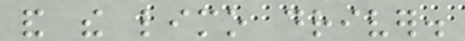and the limo driver.
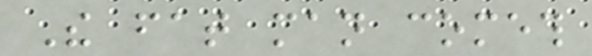The fat man cometh
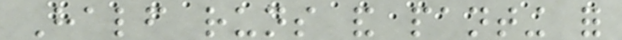Half runs and panting for
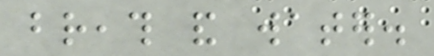breath and water.
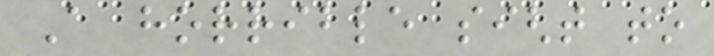A horrible sight to
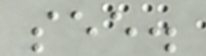see.
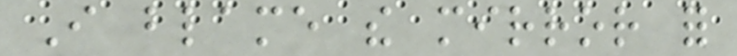I blame the mirror for
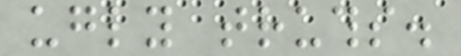ugly truths.
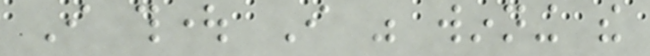I thought I was winning the
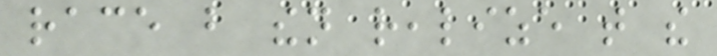race but then realize that the
